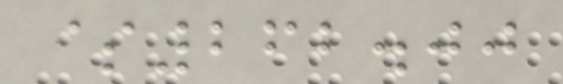$262.00
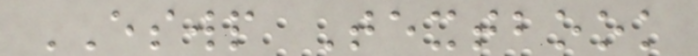ESWP Textbook
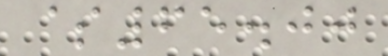$65.00
